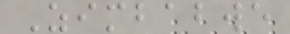Zimbabwe
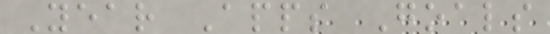Year Apps Goals
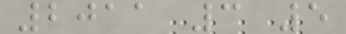2011 3 5
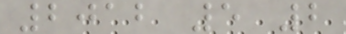2012 5 2
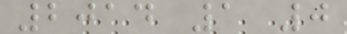2014 1 0
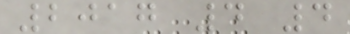2017 4 4
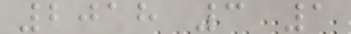2018 3 1
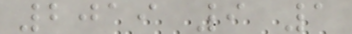2019 9 1
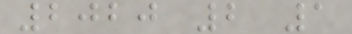2020 2 1
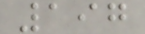197
